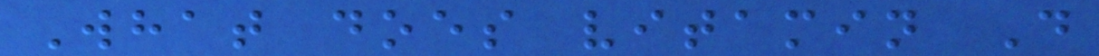What does vitamin D
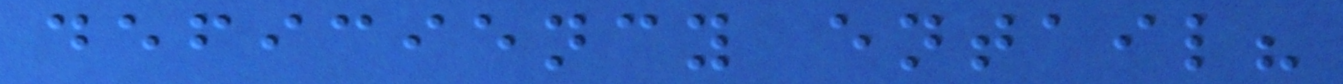deficiency entail?
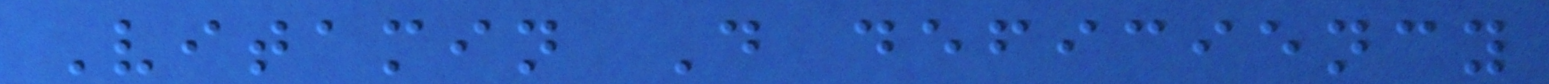Vitamin D deficiency
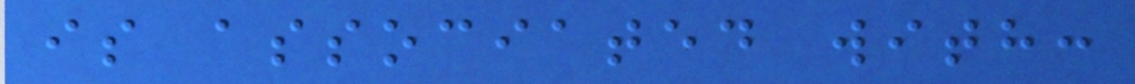is associated with:
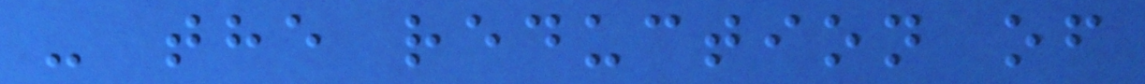- the reduction of
